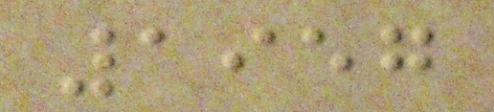1957
